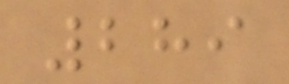289
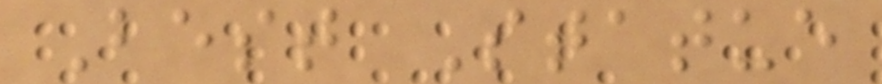Best Statue
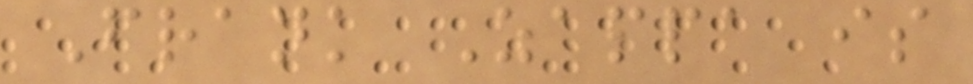Frank Zappa is
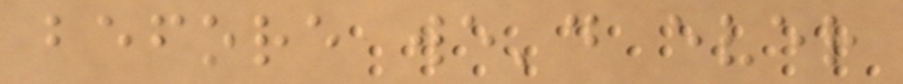before we'd ever
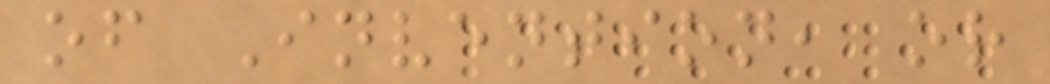of Invention, or
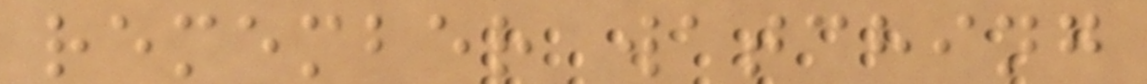remember watching
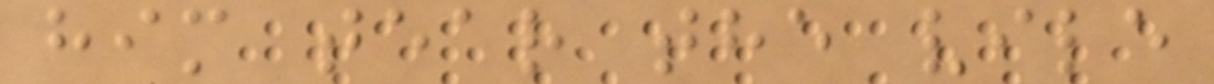him tear the vile
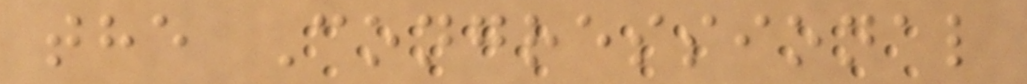the Congressional
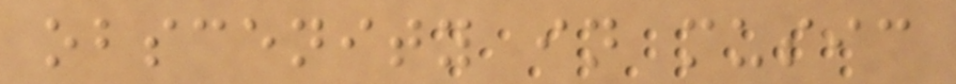obscenity in music
